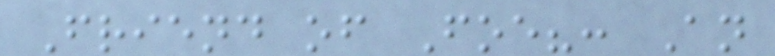Friend of Foe?: An
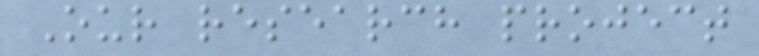Our research project
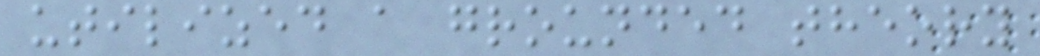utilized a grounded theory
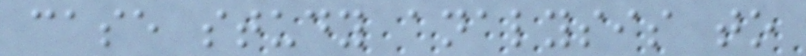case study analysis to
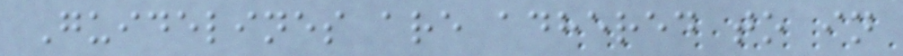Guidelines are adhered to in
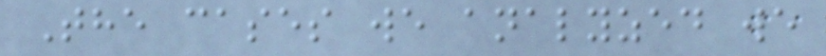The cases we analyzed we
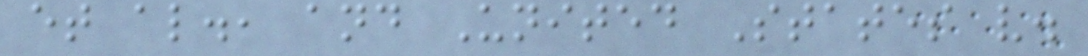et al., and United States v.
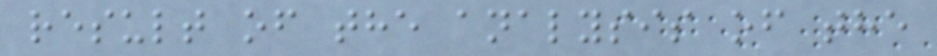result of the analysis of the
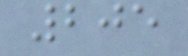205
